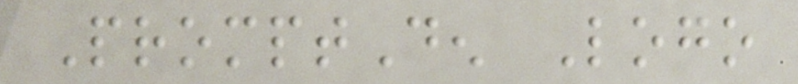PromptDen Logo
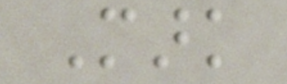Mark
